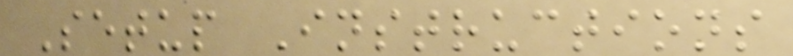Setup Instructions
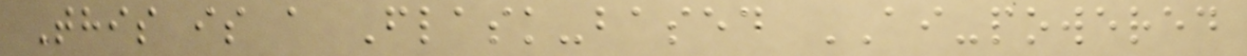This is a Flask-based AI-powered
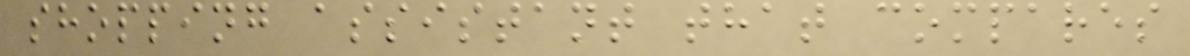shopping assistant that compares
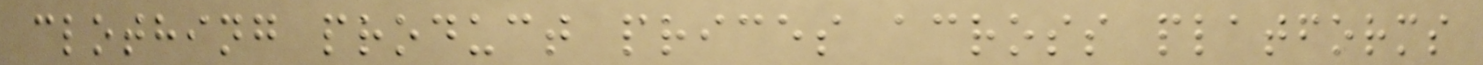clothing product prices across platforms
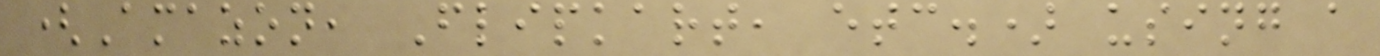(Amazon, Flipkart, etc.) using a
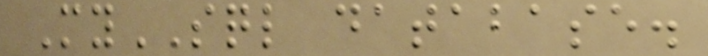MySQL database.
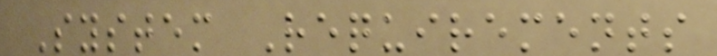System Requirements
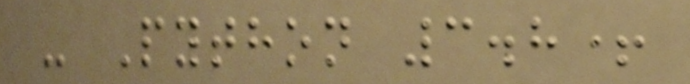- Python 3.8+
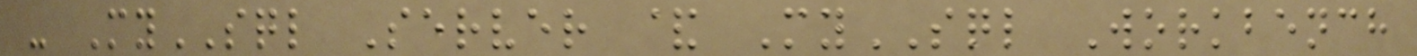- MySQL Server & MySQL Workbench
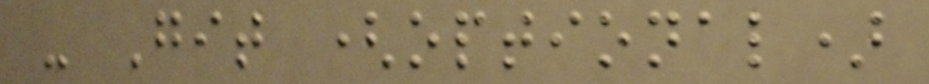- Git (optional)
